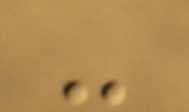-
